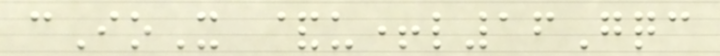cIoX &u+l16Gqc
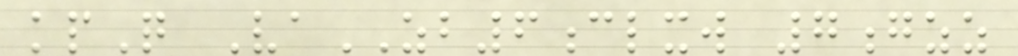kpQ VaZB6clxw 7gzz
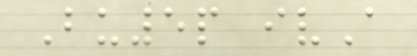Bu5p ivA
